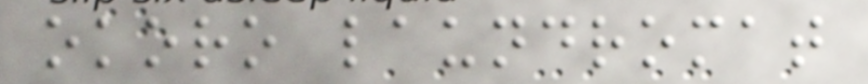okoro laundromat
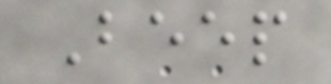Beep
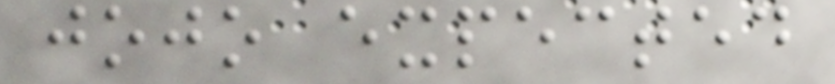jojo expected
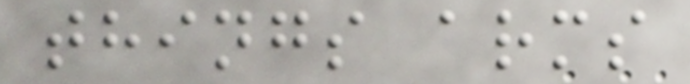things arms
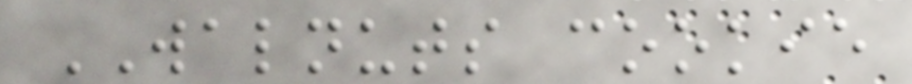WALNUTS cookie
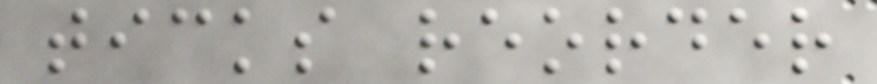ticks reorder
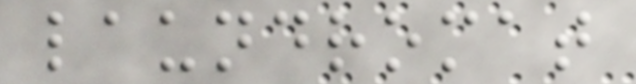laundromat
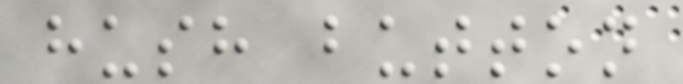hush button
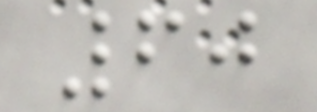60
